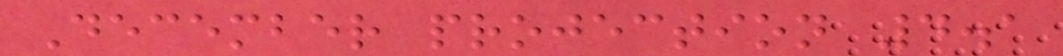December projection 4.1
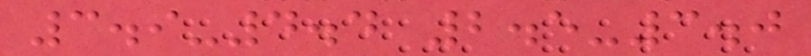3.9-4.4 2.5-3.0
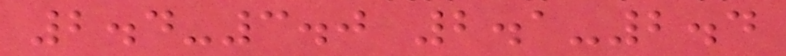2.4-3.0 2.1-2.4
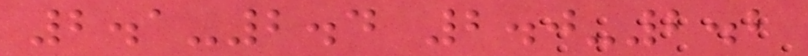2.1-2.4 2.0-2.2
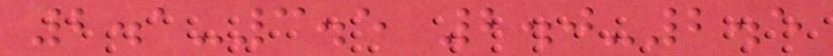2.1-3.5 2.0-2.5
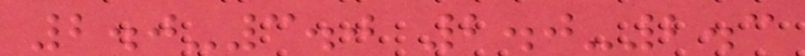2.0-3.0 2.0-2.3
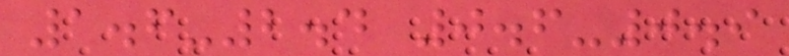1.6-2.4 0.6-0.9
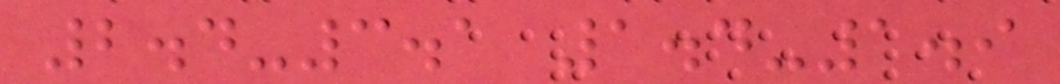2.4-3.1 1.4-1.9
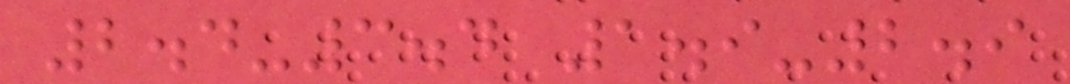2.4-3.4 1.9-2.9
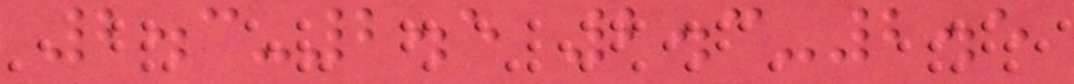2.3-2.5 2.3-2.5
